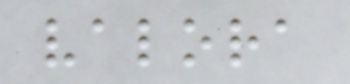valora
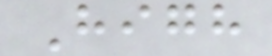High
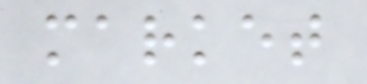market
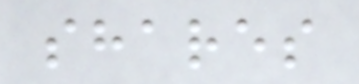shares
